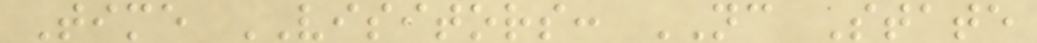Time VISITORS: NC State
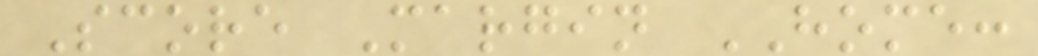Score Margin HOME:
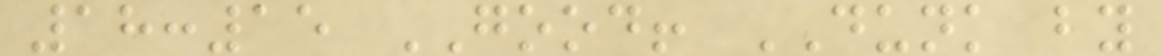18:15 GOOD! DUNK by
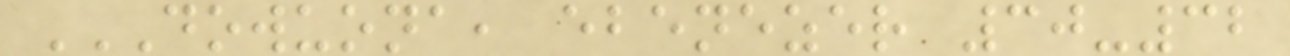DOWUONA, EBENEZER 30-32
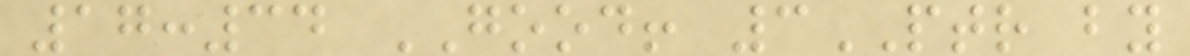17:34 GOOD! 3PTR by
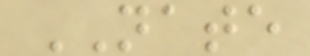NATE
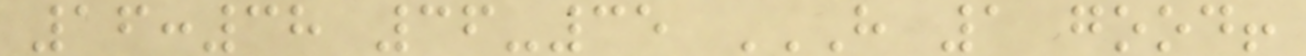16:38 36-35 H 1 GOOD!
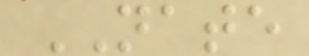NATE
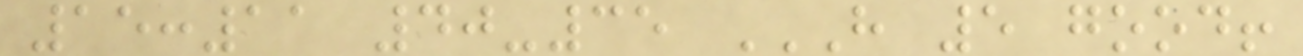15:11 40-35 H 5 GOOD!
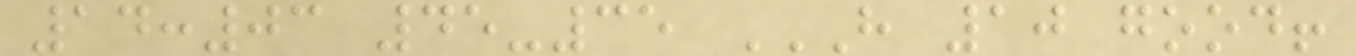14:03 45-35 H 10 GOOD!
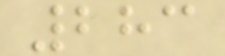283
